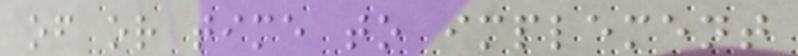of or time to implement
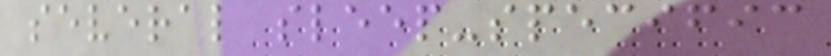several sleep-specific
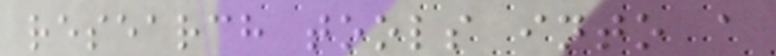research tools into a
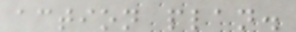action plan.
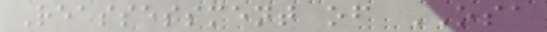Reassessment of OSA
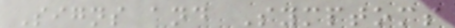Signs and Symptoms
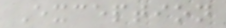Exception
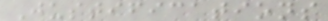Justifications
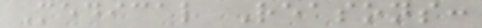Medical Reasons:
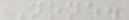None.
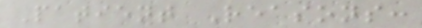Patient Reasons:
